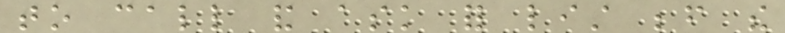to call and ask for list before the
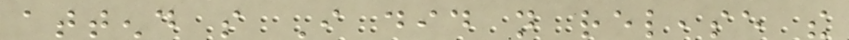attend so I did not release the
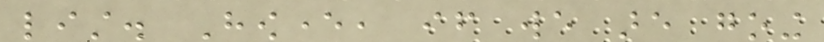list. However, if we are going
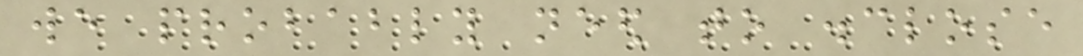we probably need to disclose
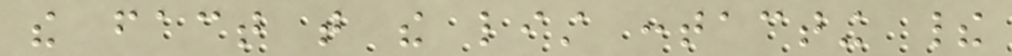the fact that the list contacting their
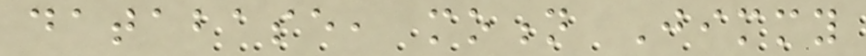database, motion Jimmy
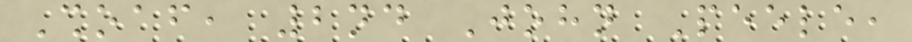Shoaf, 2nd John Peele,
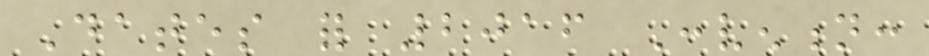Dates for 2016 Convention:
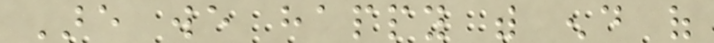Are we happy with end of
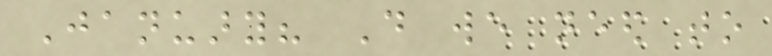January? Do we need to
